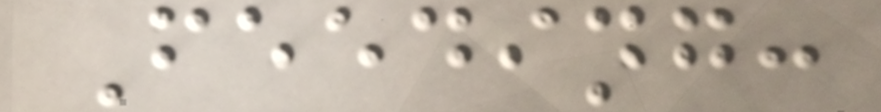Feeding:
